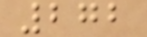272
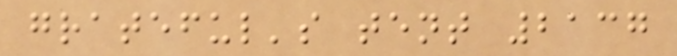grateful's tent 2137
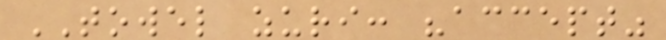TOWEL zuri: "accept"
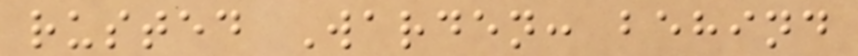rusted Warden: behind
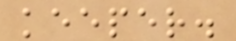keeper.
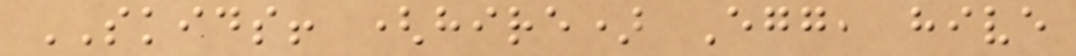SKIDS! (hire) Egg, hive
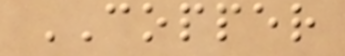COPPER
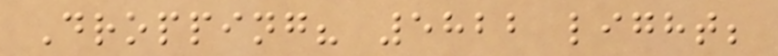Dropping? 5822 light;
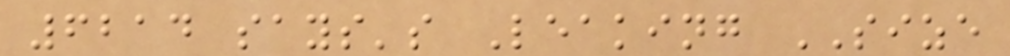6214 says's Leaking SIZE
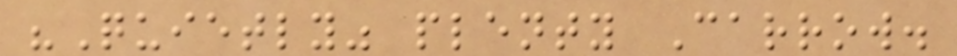"Quietly" plenty Carrow.
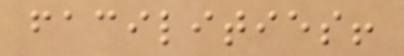facilities!
